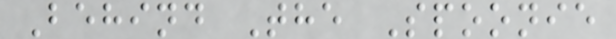Behind The Spoonie
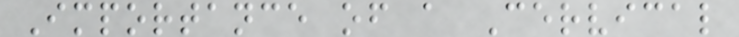Importance of a Cervical
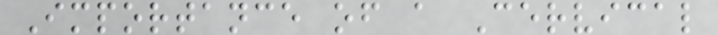Importance of a Cervical
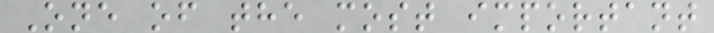One of the most important
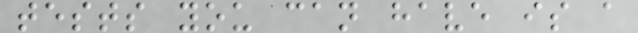tests you can have is a
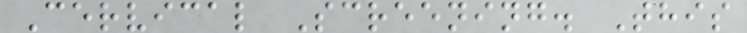Cervical Screening. This
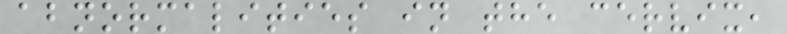abnormalities in the cervix,
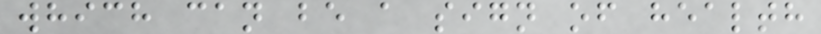which can be a sign of health
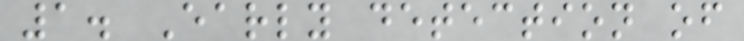1. Early detection of
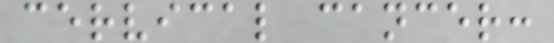cervical cancer:
